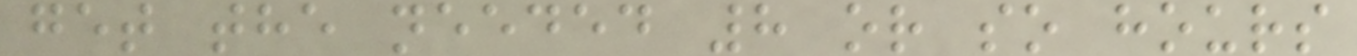get the needed 8 or so hours
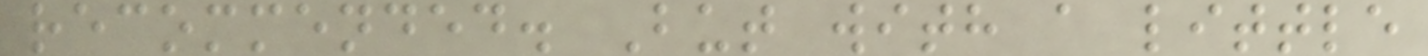recommended. But with a little
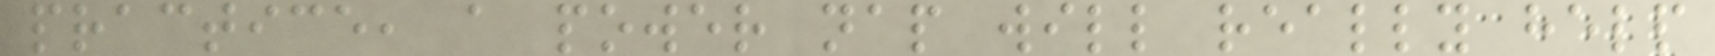practice, a power nap will really help
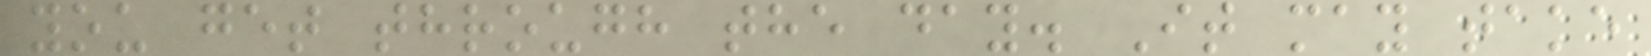you get through the day. It may take
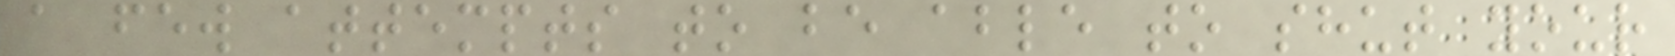a few attempts to be able to shut your
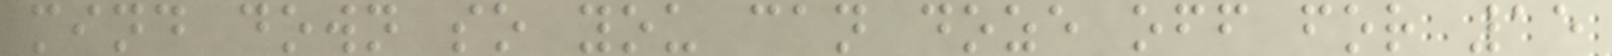mind down so you can doze off for 15
